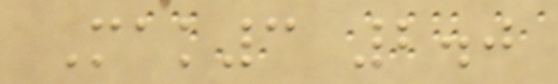Mak3 2.0
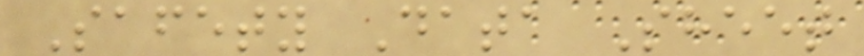Safety Data Sheet
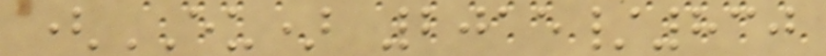(EU) 2015/830
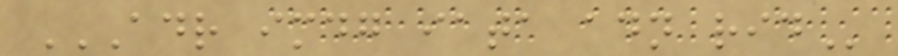ADR IMDG IATA ADN RID
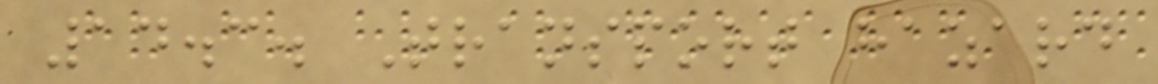14.3. Transport hazard
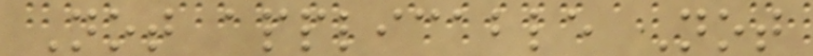Not applicable Not
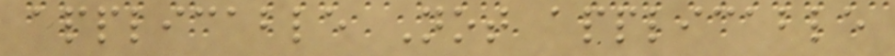applicable Not applicable
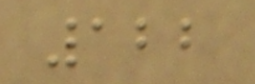122
